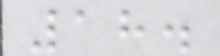18.
